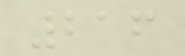216
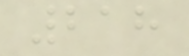218
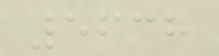5638
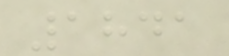1841
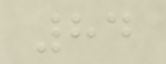84
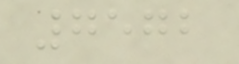7572
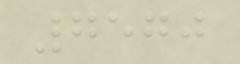7570
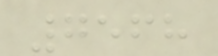7568
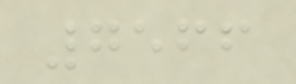7566
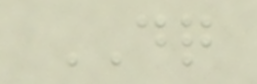DQ
